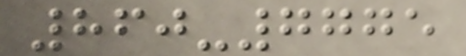860-7775
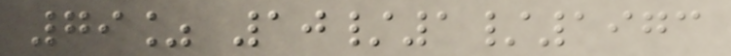79% 10/1/1973
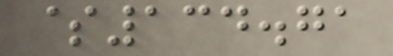$134.71
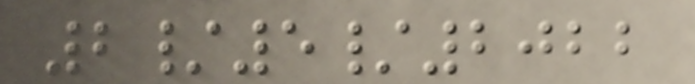2/5/2022
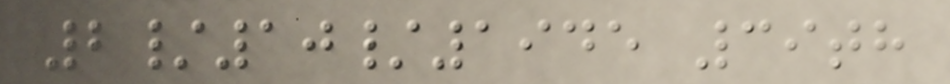2/10/1945 39th
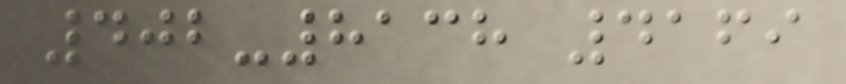402-8138 4169
